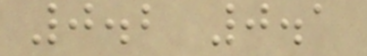0.2 0.1
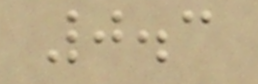0.3
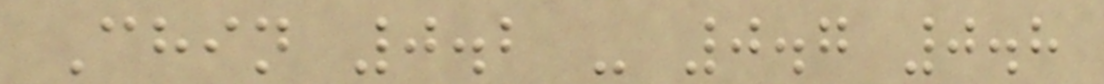Chin 0.2 - 0.7 0.8
